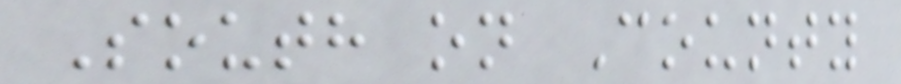South on County
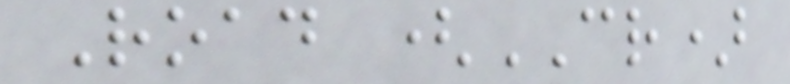Road (CR)
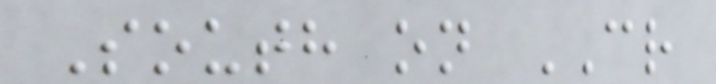South on CR
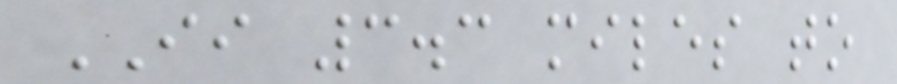II 3.3 miles to
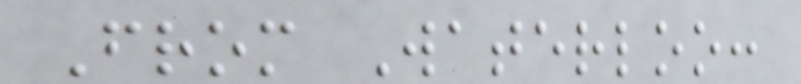From Waterloo:
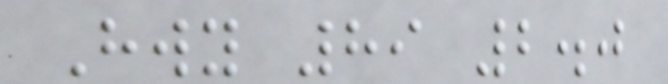Hwy 89 2.0
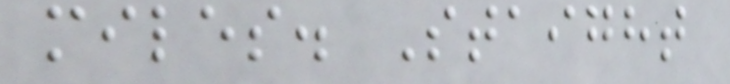miles. Staight
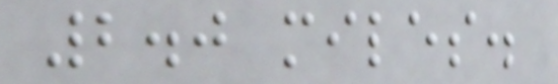2.0 miles.
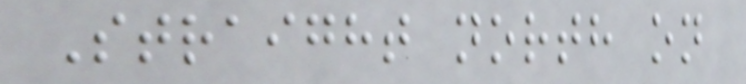Straight north on
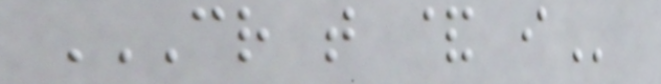CR T & I
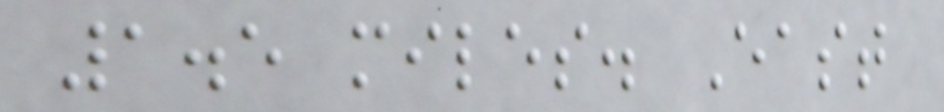1.5 miles. East
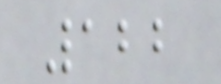122
